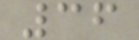36
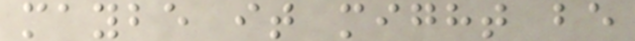maybe it might be
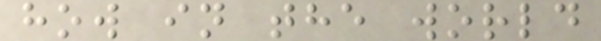how in the world
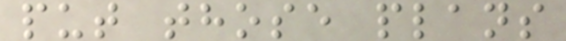put those plans
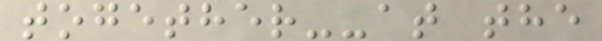together--at the
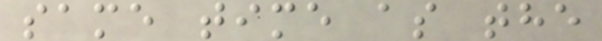same time as the
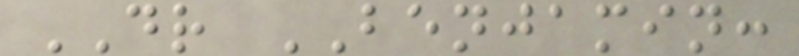DR BENJAMIN:
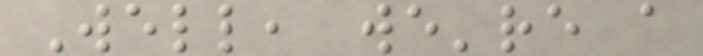Well, we're a
